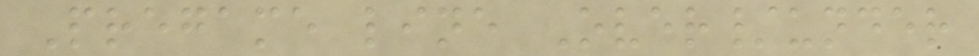Pregame line Over/under
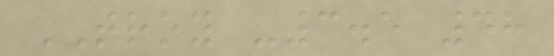TROY -3.5 48
